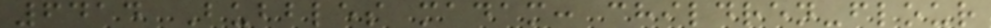6414 Bubbles madam: children-flour
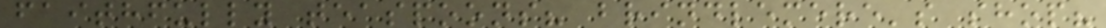faithfully teaspoons? brindlemere's shop?
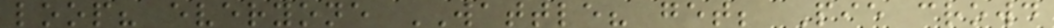loop? everyone WATTLE? get; Pie crowd
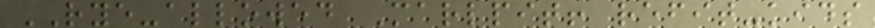RYE-allowed Marlpit! refit-kids
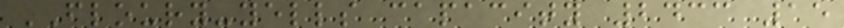FLOURY-yells capacity 2433 15
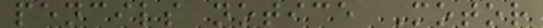pencils notice Motor
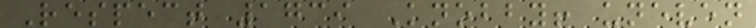Respect 1739 Knobby! uneven
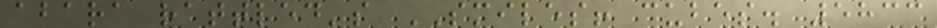abara rattled's SMILES! cubes. 5833
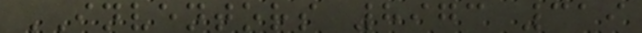INVENTORS 8973 319
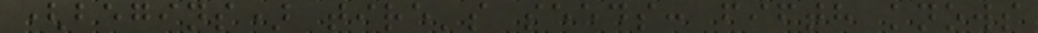(begins) tire's seeds: fifth knows
